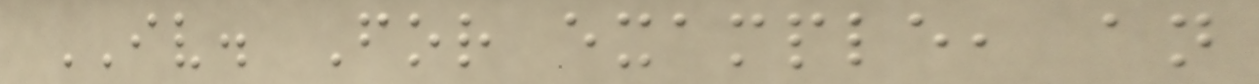IV. For example, an
